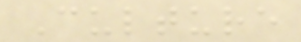Culture
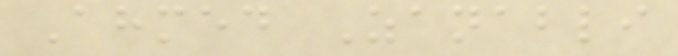Ahmed Zanabli
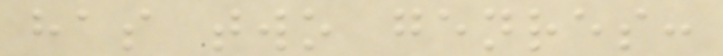has two genres:
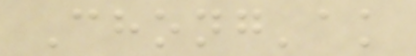Chong'ak
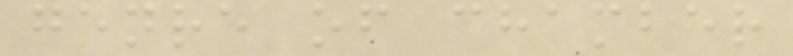genre of chamber
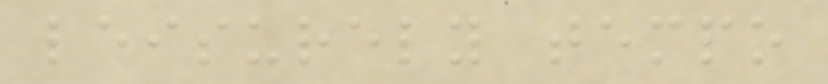leisurely tempo
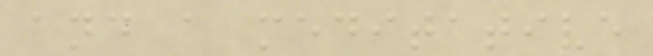and a meditative
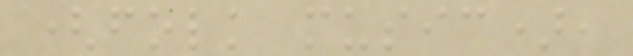(folk music),
